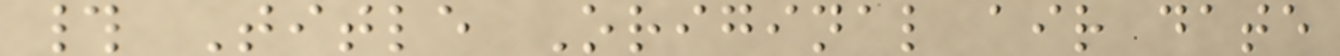# Title Original air date
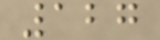127
